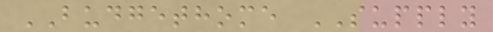BUDGETHOME SUPPLY
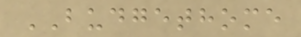BUDGETHOME
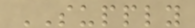SUPPLY
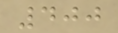400
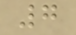7
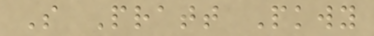S Pratt Pkwy
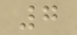7
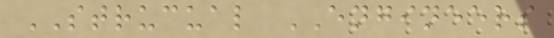STRUCUAL ENGINEERS
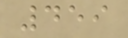459
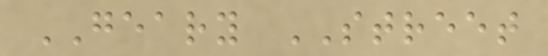GEARY STREET
